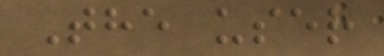The user
